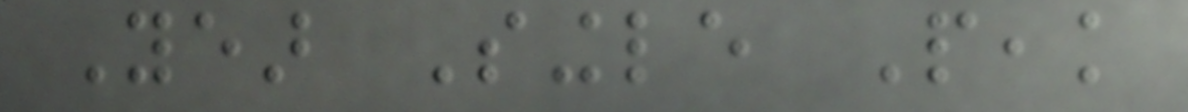Year Single Peak
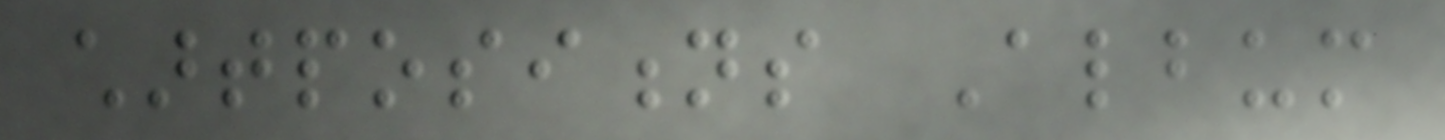chartpositions Album
